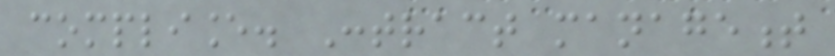compliance. Contract management
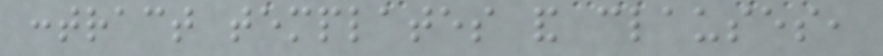contract templates and clauses,
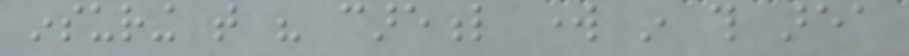insuring that his careful work in this area
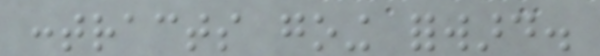contracts going forward.
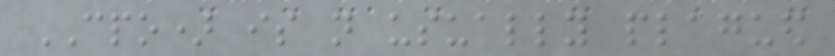CPO) is not usually plagued
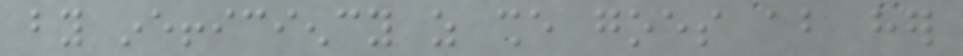by inefficiency as she goes about her
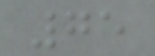75
